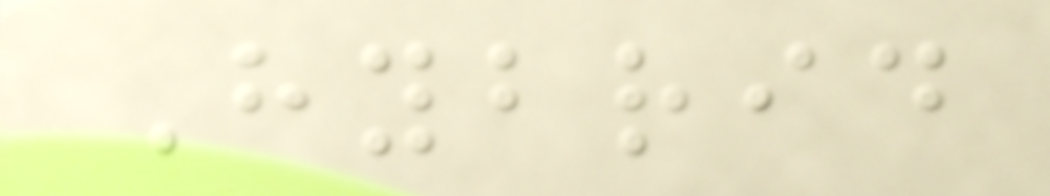Hybrid
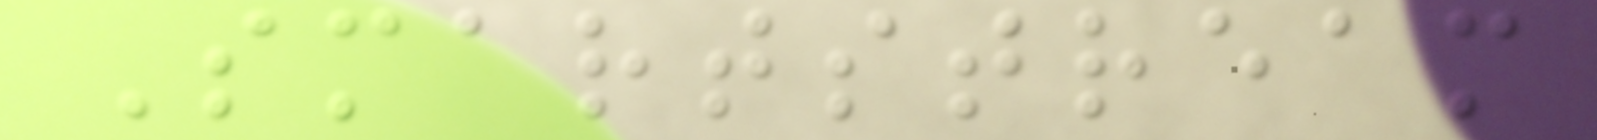Smartstream
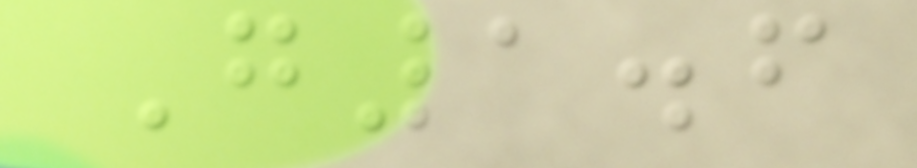G1.6
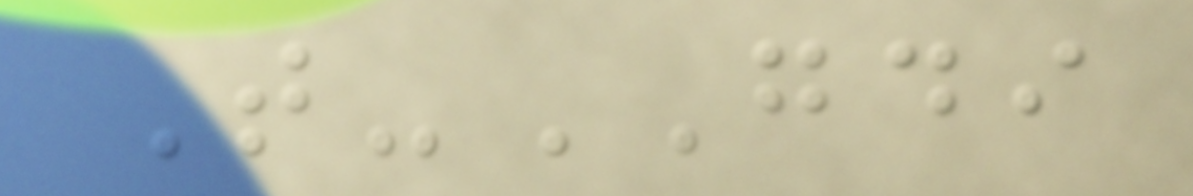T-GDI
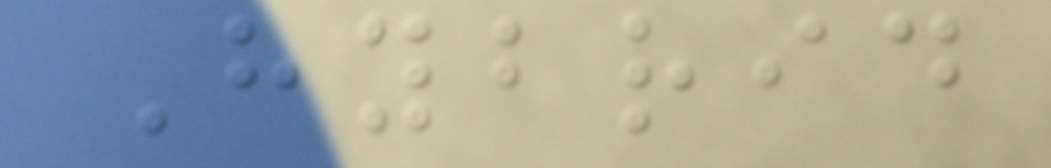Hybrid
